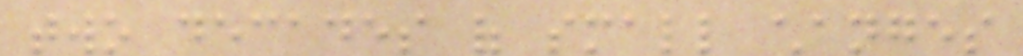two decades of small changes
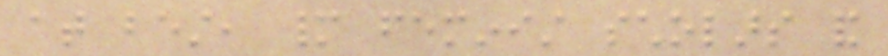at best, many feminist scholars and
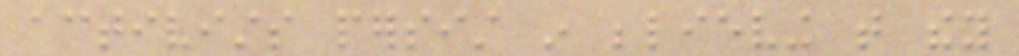activists persist in believing that they
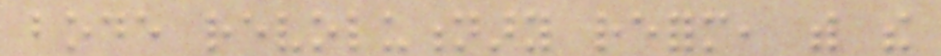bode revolutionary reform, with the
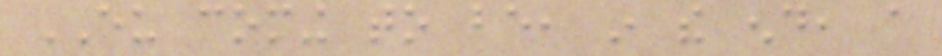EU coming to be, in the end, a
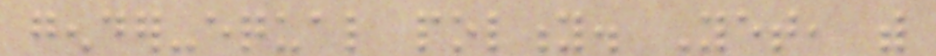gender-equal polity. Yet, with
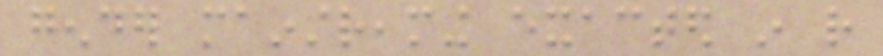gender mainstreaming exacted in rather
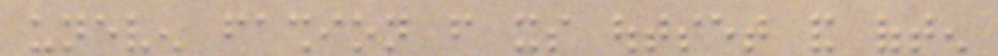uneven fashion from its outset and often
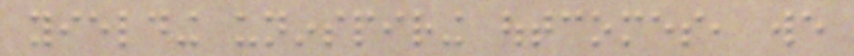yielding uninspiring outcomes, we
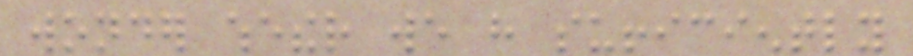wonder whether we have sufficiently
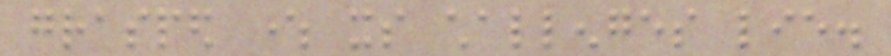grasped where its challenges lie.
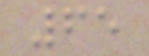65
